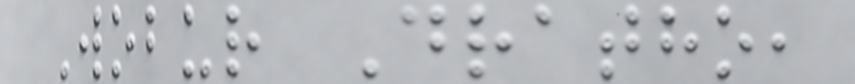Wobur Dratho,
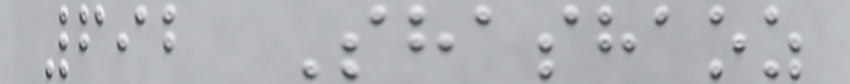692 Shashaoz
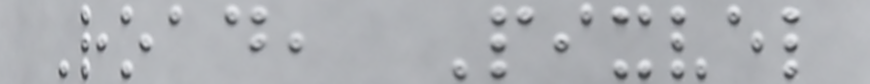Road, Pixvel
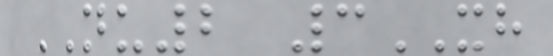NU2 3XH
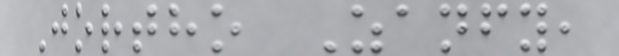Jortho Zanfy,
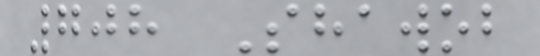708 Shawob
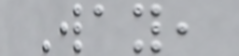Way,
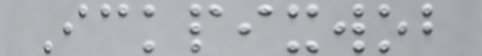Ickpixwob
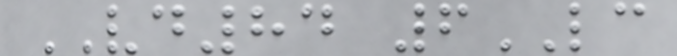VD84 6LC
